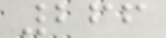266
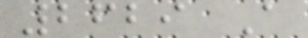2629 A
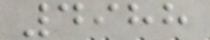4988
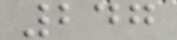247
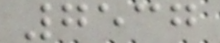7537
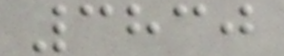3830
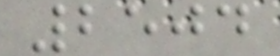2504
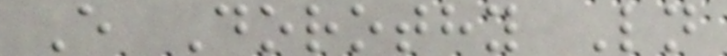E Dorothy Ln
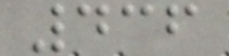436
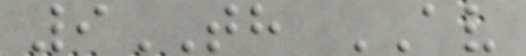9TH AV
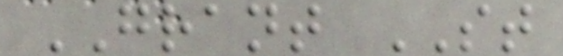GRANT ST
